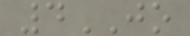4JO
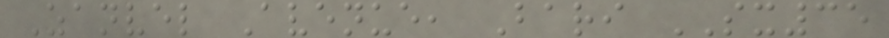Zanvel Avenue, Bari SX35
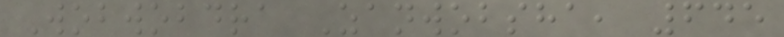Wobwobdra Zanwobsha, 645
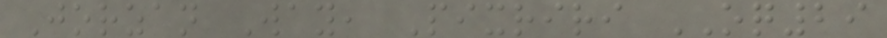Jorzan Way, Pixriri OQ29
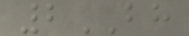2BH
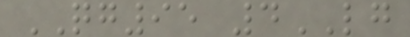QG95 4LG
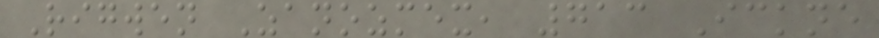Rigwen Zanozmex, 713 Ickne
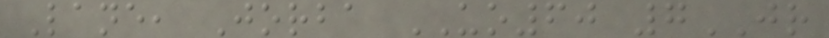Lane, Jorba UO60 7JR
